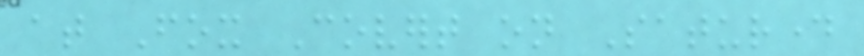at Fox Covert on Saturday
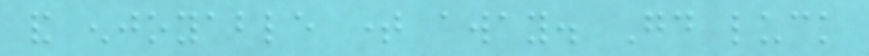and enjoyable time away. Good luck
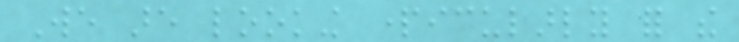We are looking particularly for the
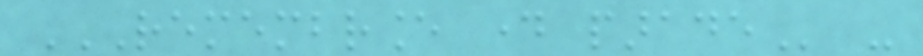REMEMBRANCE DAY PARADE -
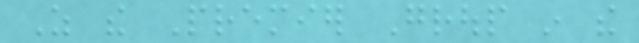As the Premier Group in the
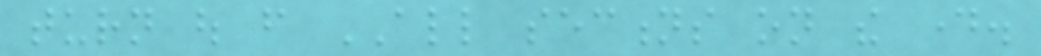turn out from ALL sections on the day.
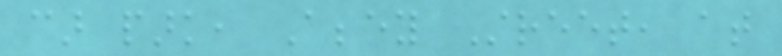car park, Abbey Street, at
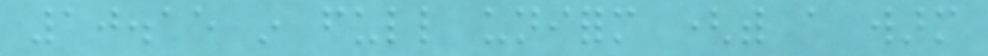10.15 in full uniform (with a warm
